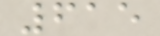615
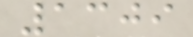1309
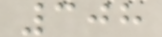308
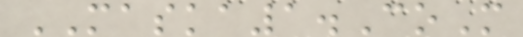MASKA1.CoM
